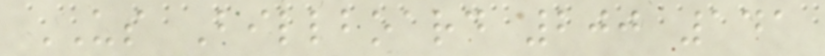US Billboard 200 141
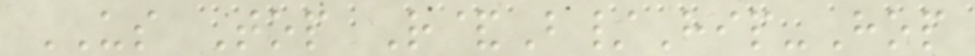US Top R&B/Hip-Hop
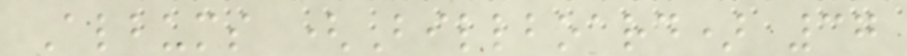Albums (Billboard) 37
